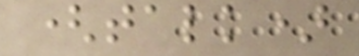(talk)
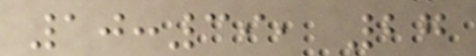10:39, 27
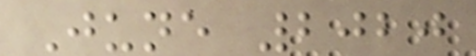June 2020
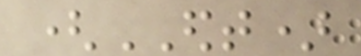(EDT)
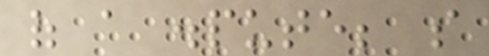of a dispute; so
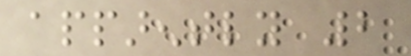apparently 2
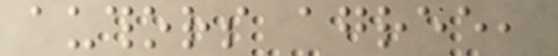authors agree,
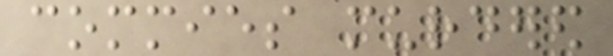commies murdered
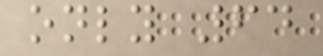only 64
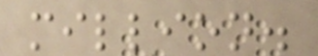million.
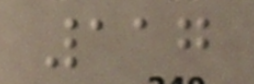117
